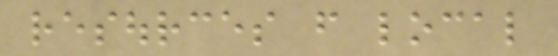resources from local
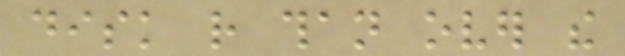disk rather than over the
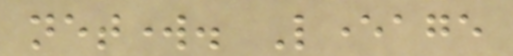network. Leverage
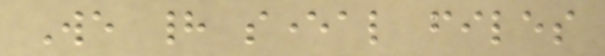We had several files
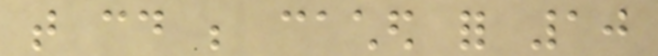that could be cached for 10
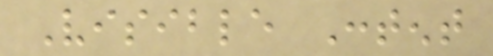Visible Content
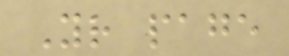Your page
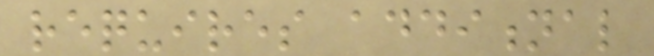requires additional
